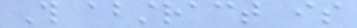This abstract is
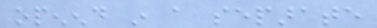openend in a separate
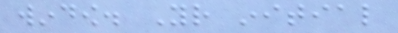window. Your initial
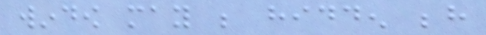window may be hidden behind
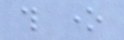this one
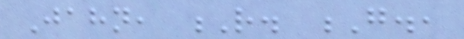Jahn, R. G.,
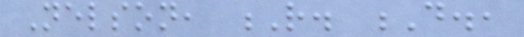Nelson, R. D.,
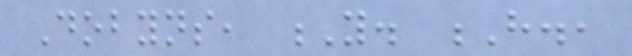Dobyns, Y. H.,
